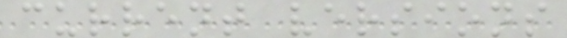current versions
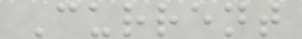Current
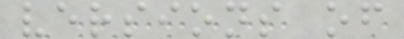versions of
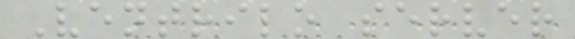Ventrilo server
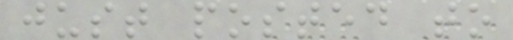just posted to
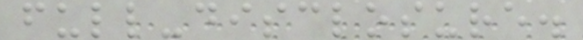full-disclosure.
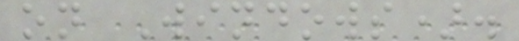on Windows).
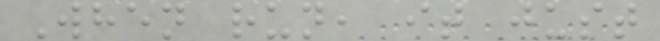When run, it just
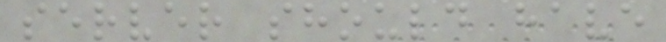server should have
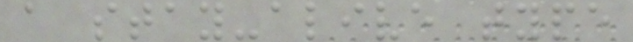a stay-alive type
